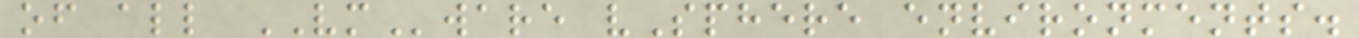of all VMware vSphere environments.
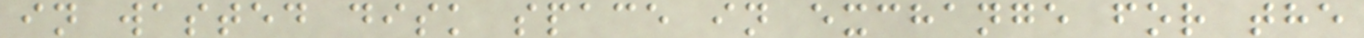in wasted disk space in exchange for the
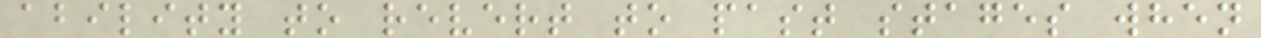ability to revert to past stages when
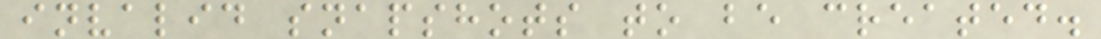invalid snapshots to be created.
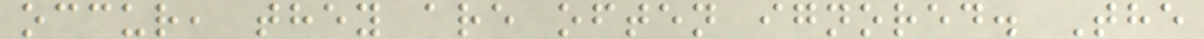occur, they are often ignored. The
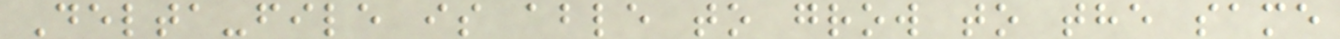Delta-file is able to grow to the same
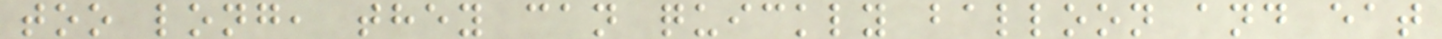too long, they can quickly balloon and eat
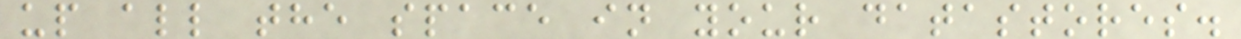up all the space in your datastores.
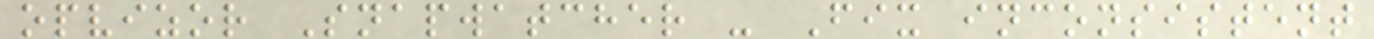opvizor Snapwatcher - Fix inconsistent
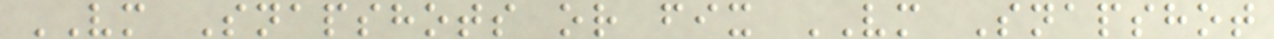VM Snapshots or fix VM Snapshot
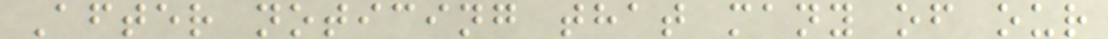After noticing that many of our
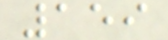159
